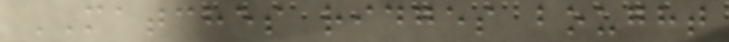MATCHES ridges bought
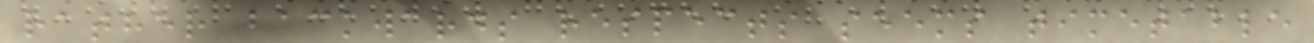rather backwards respects seems timetable
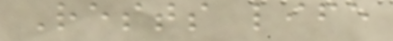Rests life
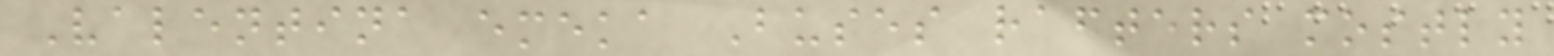Valentina emeka Buses rafters mostly
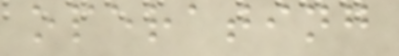operating
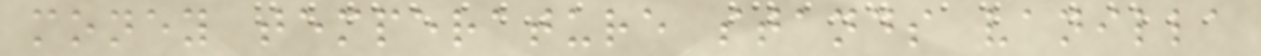money temperature stands vanilla
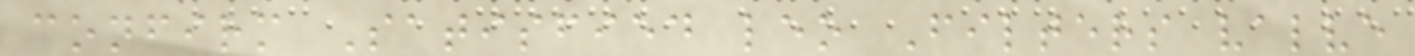confirm Satisfied leo Filters valve
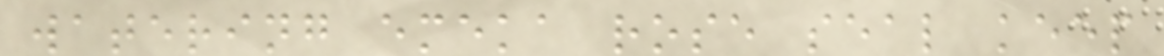watering emeka rose seal keep
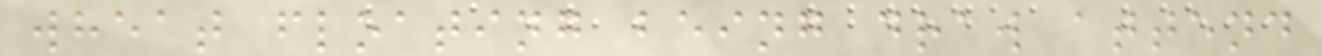wheat floating being draw attend
